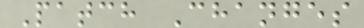Patch Changes
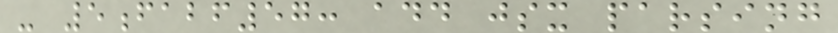- 5fabf57: add jsx parsing
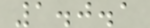1.0.1
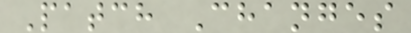Patch Changes
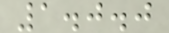1.0.0
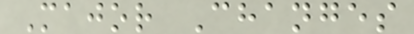Major Changes
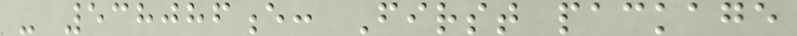- 538086e: First package
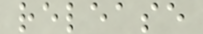release
